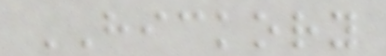HICKORY
